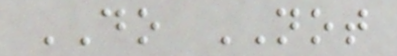DO NOT
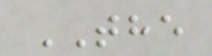THE
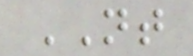NT
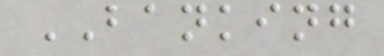BANKING
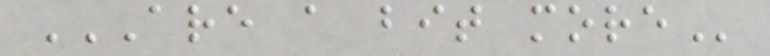ARE A BIT MORE
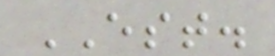EST.
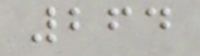264
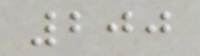200
